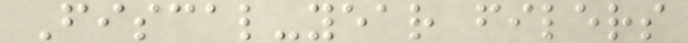Fiscal-year filers
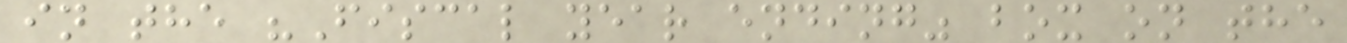in the "Fiscal year ending" box on the
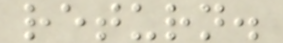return.
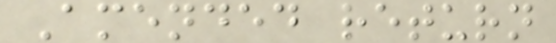Amended return
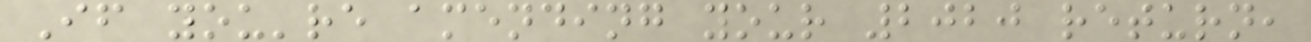If you're amending your 2020 return,
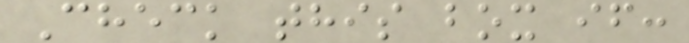Check this box if:
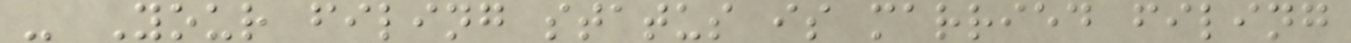- Your filing status is married filing
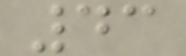43
